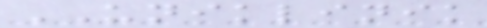UNIKLINIK
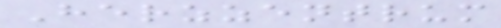Herzzentrum
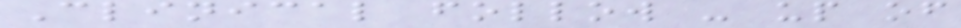Clinical follow - up of
